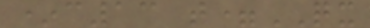*c13 t=QX
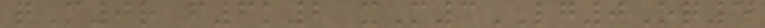qM0r f6k2 xM3LG0Oq5
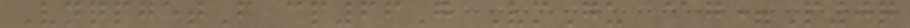VnqpgetF cp66G VmGu @g=P0q
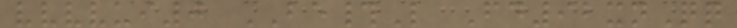vvvvui0 BE#L Fd92xnQq
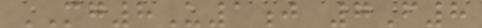MG8U1j 7F8
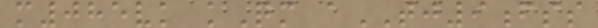m085vk kQm aTJ9fss
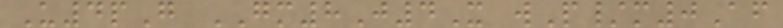U4pG GM8J4X wP/m0Af
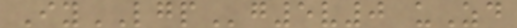IyLGPg5v0 uZd
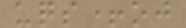uqs+oj
